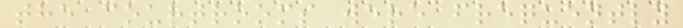the courtrooms were frequently
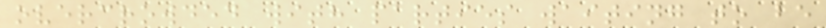overcrowded with parties waiting to be
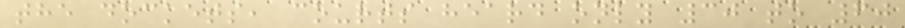the dockets, courts heard only 30 to 60
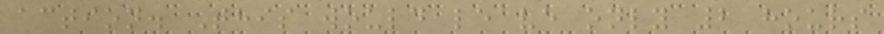action. This would leave only 2 hours
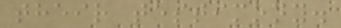their testimony.
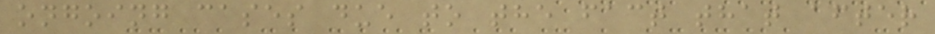ongoing cases due to the fact that after
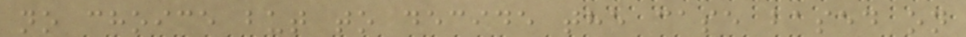no choice but to decide the case based on
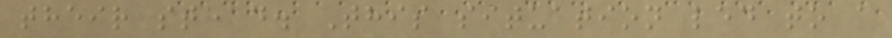their stead. This situation led to a
